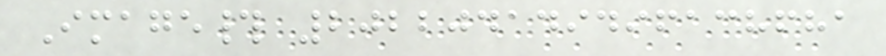Image# 202204149496138681
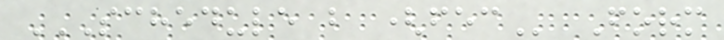SCHEDULE B (FEC Form
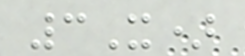3X)
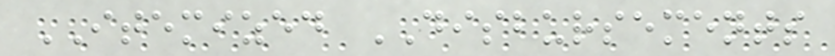ITEMIZED DISBURSEMENTS
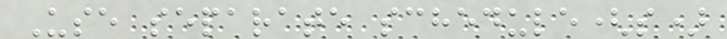Use separate schedule(s)
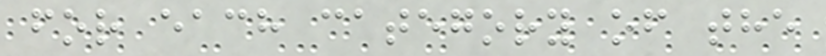for each category of the
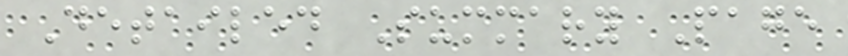Detailed Summary Page
